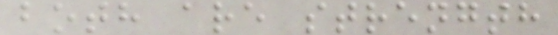both are strength
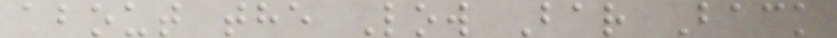about the Low Bar Back
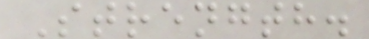Strength.
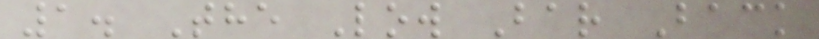1. The Low Bar Back
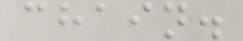chain.
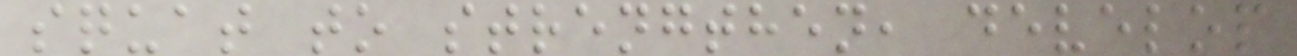squat to strengthen, develop
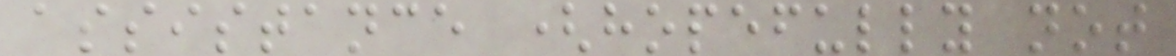assistance (hopefully not
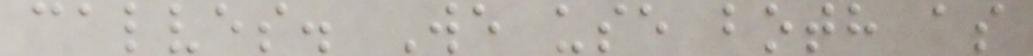calves. We use both as
